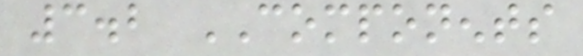3.2 COMPONENTS
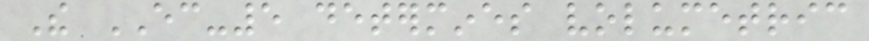The EC-5 determines volumetric
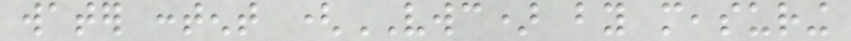water content (VWC) by measuring
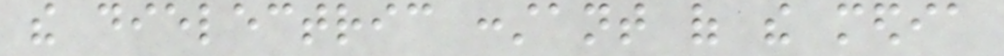the dielectric constant of the media
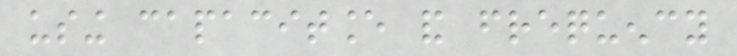using capacitance and frequency
